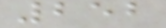252
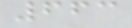663
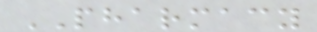PHARMACY
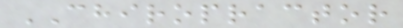CHIROPRACTOR
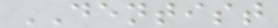DENTIST
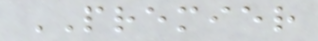PREMIER
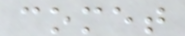comet
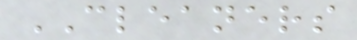CLEANERS
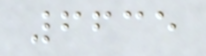6635
